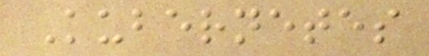Kubernetes
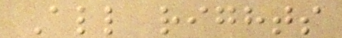All rights
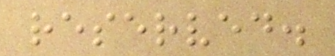reserved.
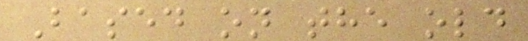Based on the old
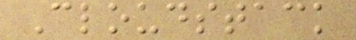Cloudstack
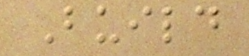Build
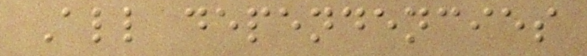All dependencies
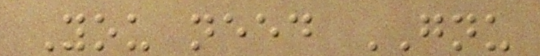You need GNU
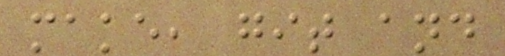make, git and
